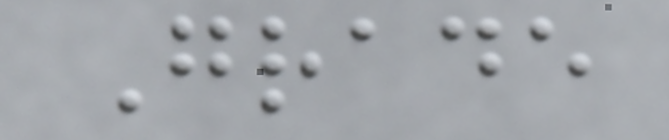Grade
